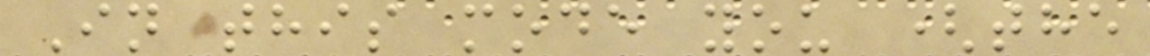In this mode you (the
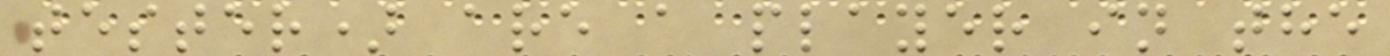tester) are a player in the
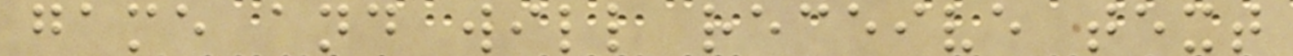game and will receive text
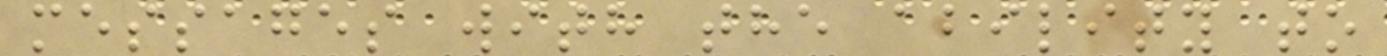messages with the ability to
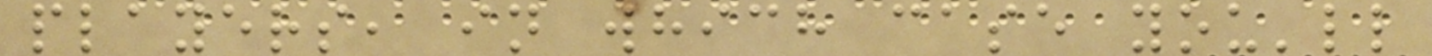players, in which case you'll
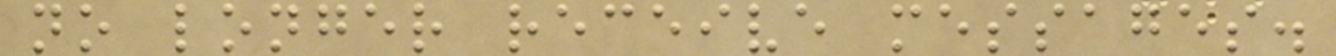no longer receive messages.
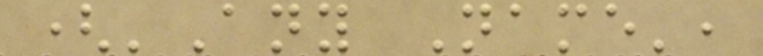('Any Name',
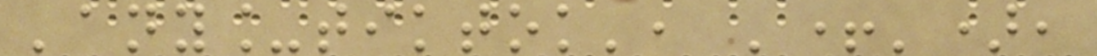'any_tiktok', '+'),
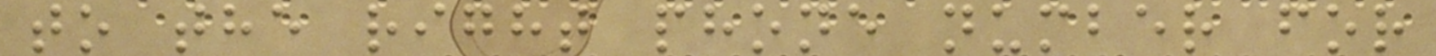to the right phone number for
